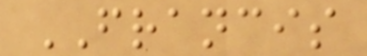FRANCIS
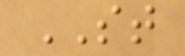ST
